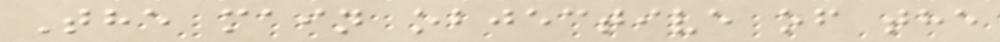The main objective of the
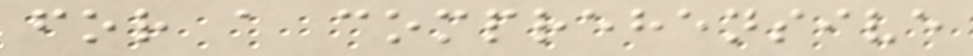for a comprehensive
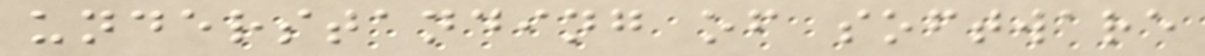understanding of software
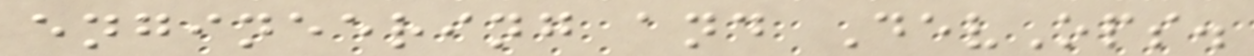engineering and DevOps.
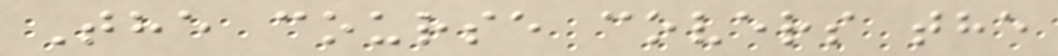The course covers the
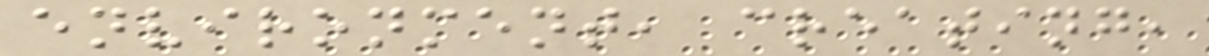environment, creating,
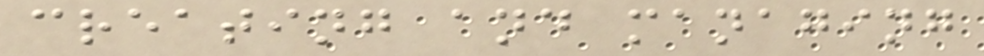creating and managing
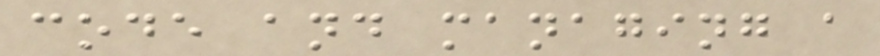code and managing a
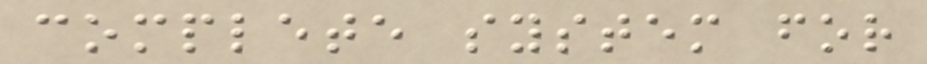complete system for
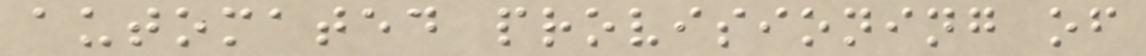automated provisioning of
